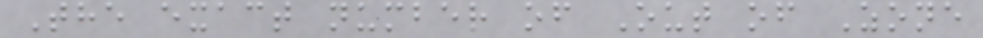The exact number of Out of Zone
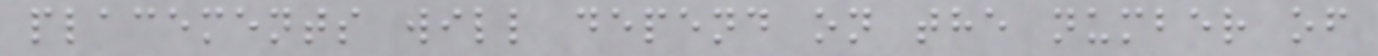placements will depend on the number of
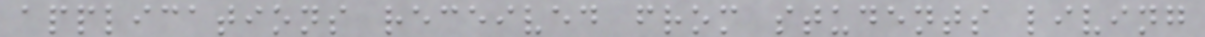applications received from students living
